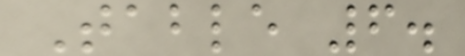Table 6.
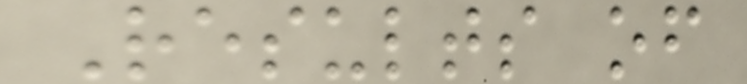Results of
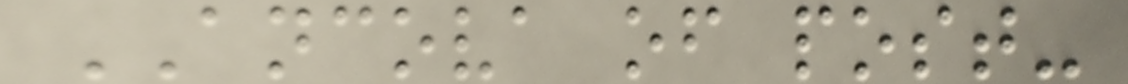ANCOVA of post-
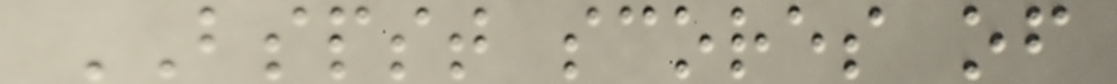BSPST scores of
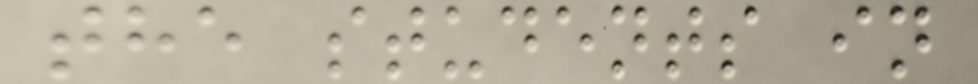the students in
